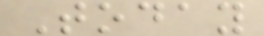Today
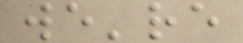we're
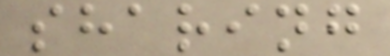sharing
